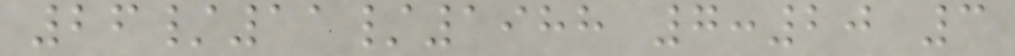26/11/1988 7:20 3
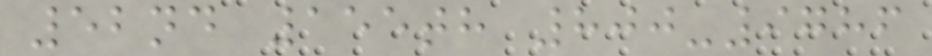52nd 155th 800-9786
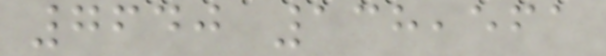7640 138,561
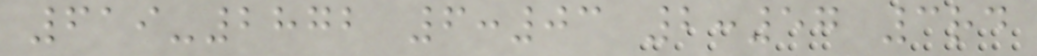619-2872 6:03 2:57 3rd
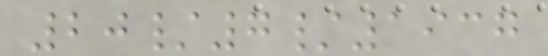20/7/1937
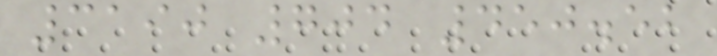3190 704 450.52
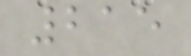215
